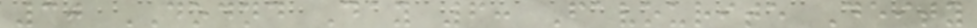30 DODND Day 6: Favourite Deity
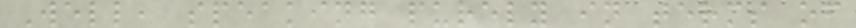Well, speaking purely in terms of
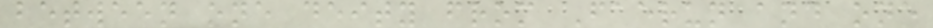between one deity from Faerun and one
